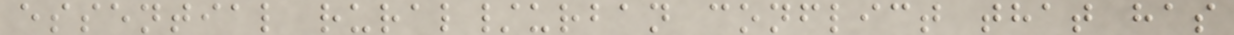essential rural/urban conflict that has
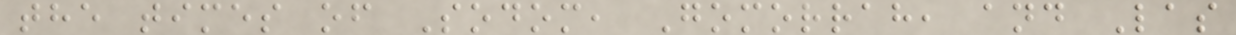the times of Sodom, Gomorrah, and Las
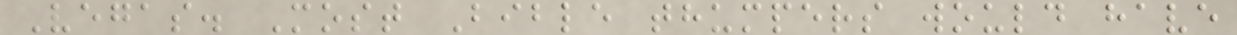Vegas. Most Bible thumpers would have
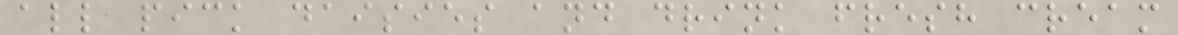all pick daisies and drink fresh cream
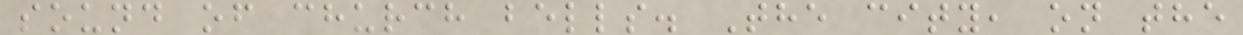sound of church bells. The city, on the
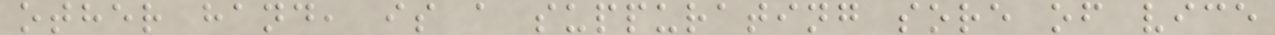other hand, is a suppurating sore of vice
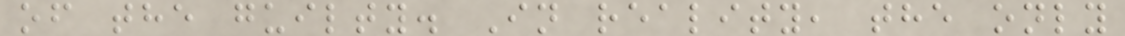of the guilty. In reality, the only
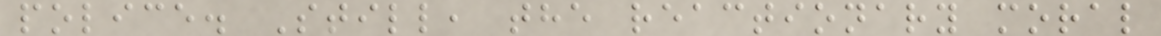police. Still, the reactionary moral
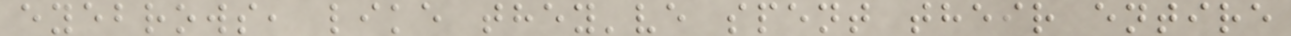eyebrows, like they've spent their entire
